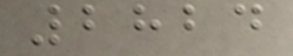2824
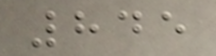845
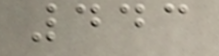443
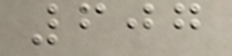607
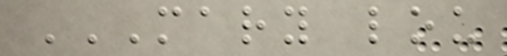MARY LOU
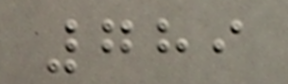789
